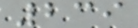239
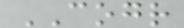COGR
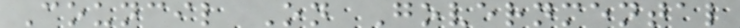Council On Governmental
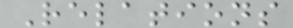Relations
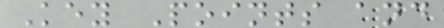Key Points and
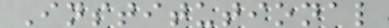Institutional
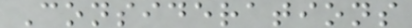Considerations
